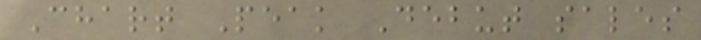Chart Peak Debut sales
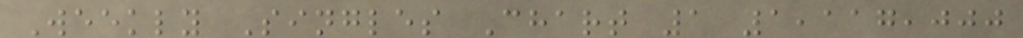Weekly Singles Chart 1 1,117,000
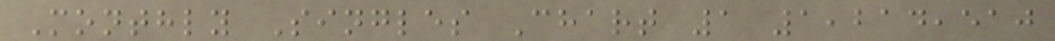Monthly Singles Chart 1 1,214,510
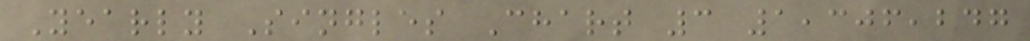Yearly Singles Chart 3 1,306,247
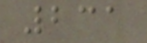231
